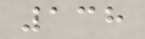138
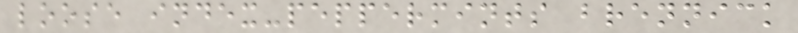loose index-peppermints brennick
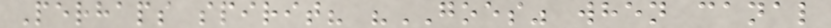Perhaps spirit? "GOES" when canal
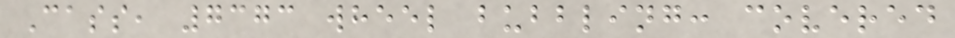Cass, 7373 wheel bubbling: covered
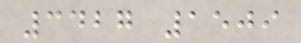3427 1509
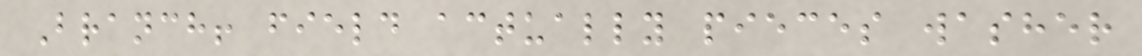Branch! field actually pieces washer
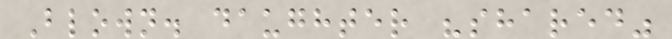Blown. daughter "shared"
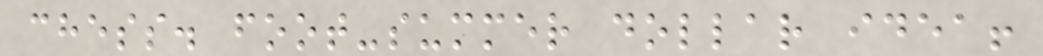chess. foot-summer dollar idea!
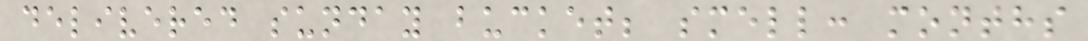delivered sunday bucket; smell: months
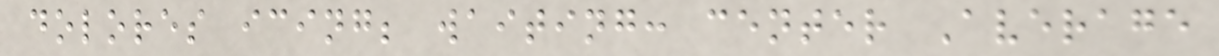dolores icing; waiting: center Average
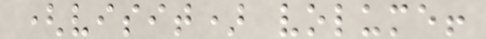(visit) volume!
